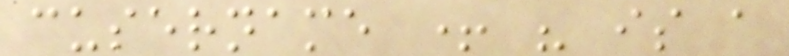cusername + " is a
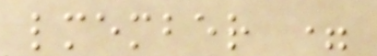lmember =
